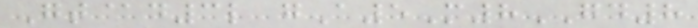Gt@d3l gA5M8GD8
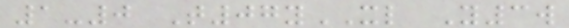1-0 T07yXL Y3w
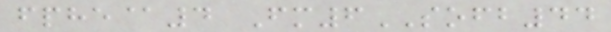fphe@4 Fm6SOFB44
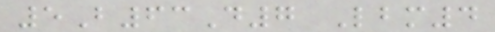5B63D7 Lbm4
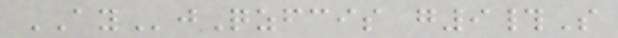AYjQzfcis g9#S
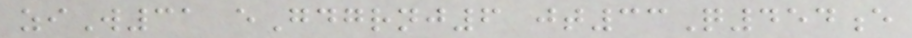ziW31 eGdgrnj6 jt33Q454e
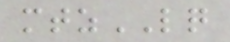mtzLQ
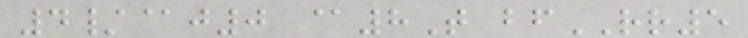4/@j0 @8T bfRR5
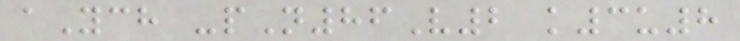aYch -pN86V2 k3u8
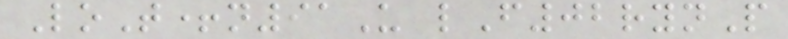LoT+n91U lF02rynP
